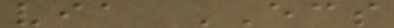via ECS
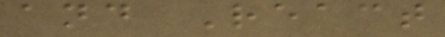and React
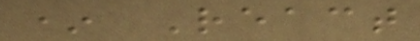* React
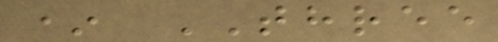* THREE
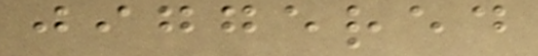jiggered
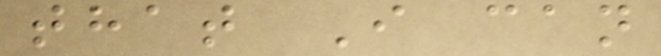that I can
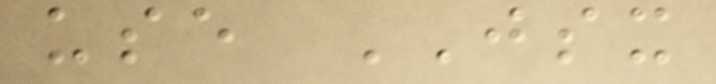use JSX
